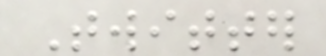Twitter
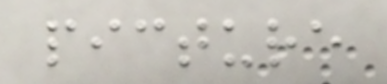picture
